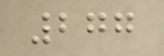277
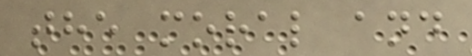the moral and
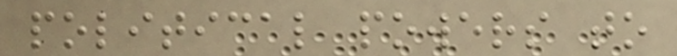political powers to
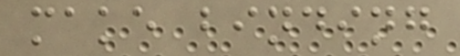make binding
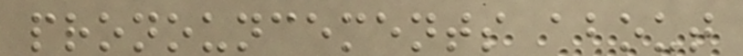pronouncements about
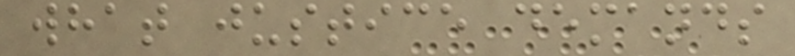what justice demands
